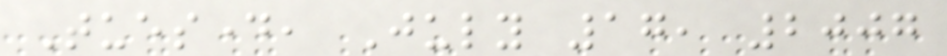Tuesday, July 17, 2007
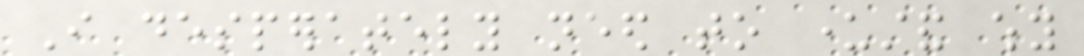I desperately need to understand why
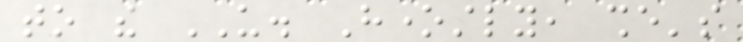to the US. Honestly, she's
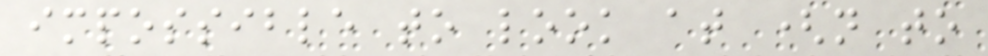impossible to look at (not to
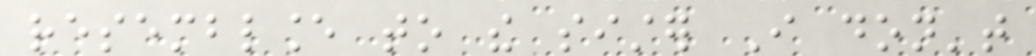resemblance to the sister I don't
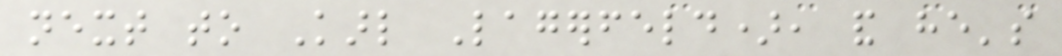next to Karl Lagerfeld), and he's
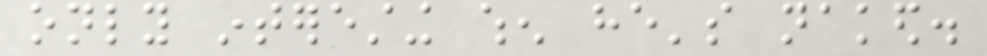only interesting when he's naked.
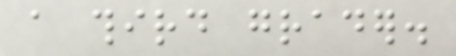a third grader.
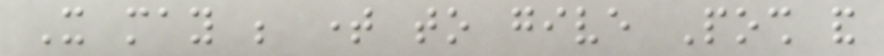It may be time to give Posh and
